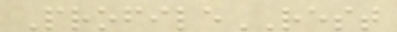ProfileREST
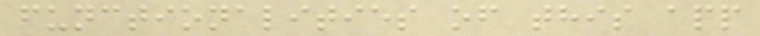functionalities of this app
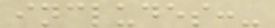includes:-
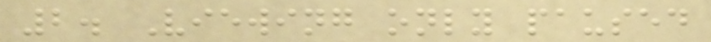2. Viewing only paused
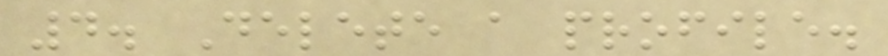4. Delete a profile.
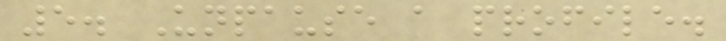5. Unpause a profile.
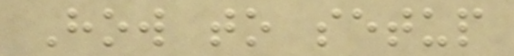How to setup
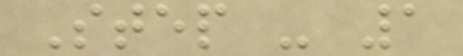Step - 1
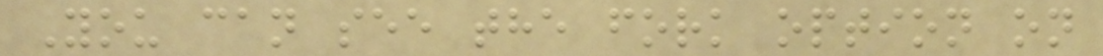You can see the fork option on
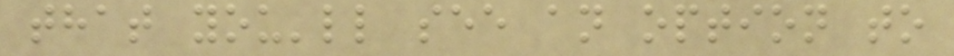that you'll see an option to
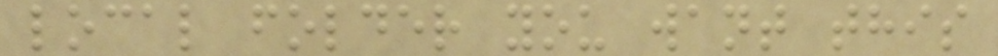local folder you want this
